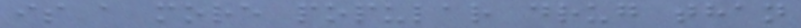is a more popular drug than
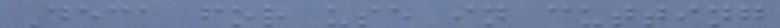Deca for use in cutting
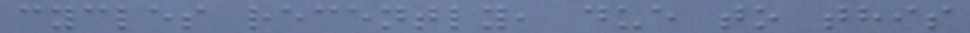cycles recently, due to this
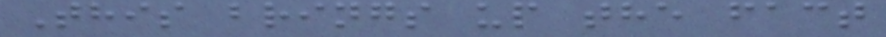This brings up the fact
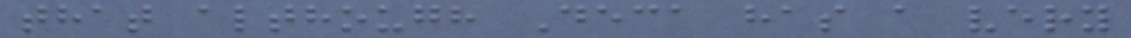that although Deca has a very
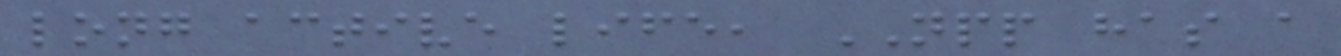long active life, NPP has a
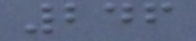246
